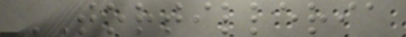TORTILLERIA
